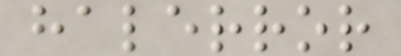halerror
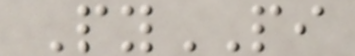PyPI
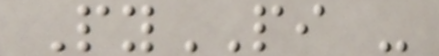PyPI -
